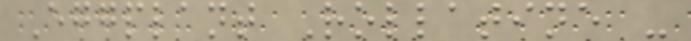Eggplant Rollatine -
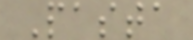Pasta
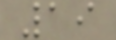19
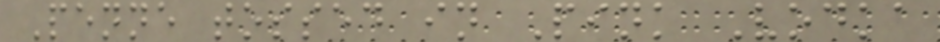Penne tossed in Pink Vodka
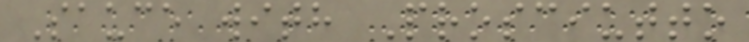Sauce with Prosciutto
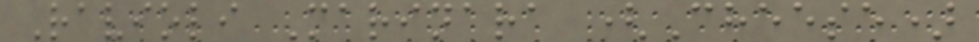Ravioli Marinara (Cheese)
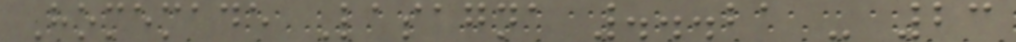Homemade Lasagna ...21 - 23
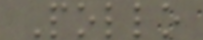Pollo
